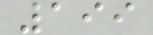199
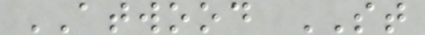ATWOOD ST
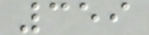359
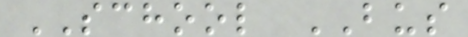SCHOOL BUS
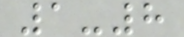1-8
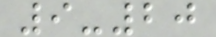9-20
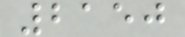2150
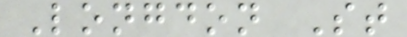Longdon St
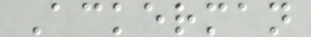Ackerman
